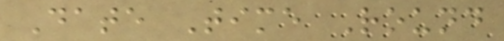Date Time Round
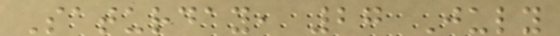Saturday, 27 July
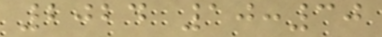2024 10:30
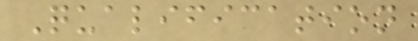Qualification
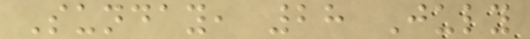Sunday, 28 July
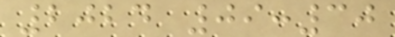2024 09:30
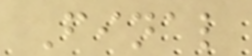Final
